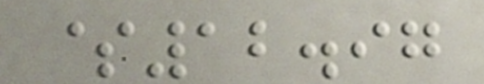$12.97
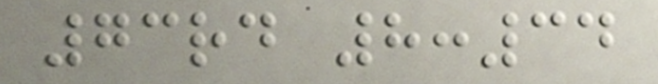73rd 8:34
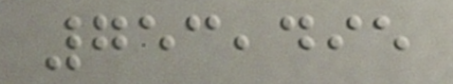753,495
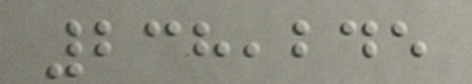238,245
